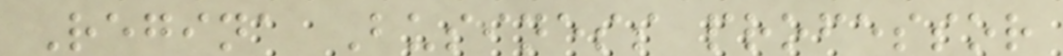Regina Business professor
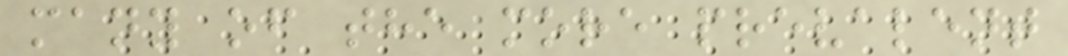many of the more prevalent
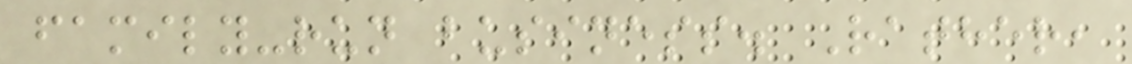family-run business. Rather,
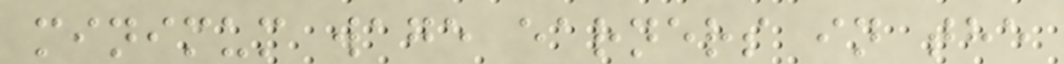minimum wage earners in the
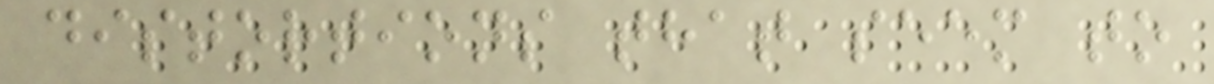distortions that seem to
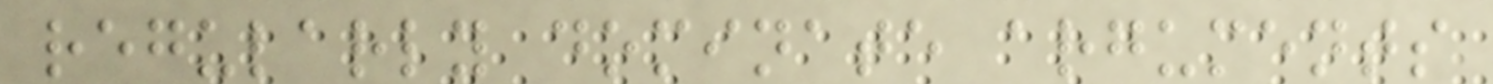regularly dominate arguments
